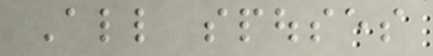All spouses
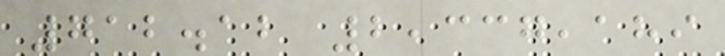712.12 2,337,189
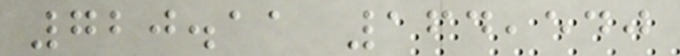720.11 164,540
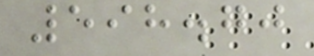598.70
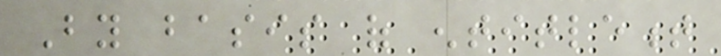By basis of entitlement
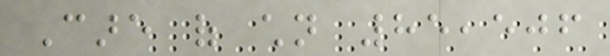Care of children 85,506
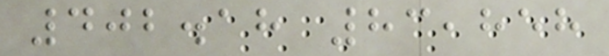402.18 83,858
